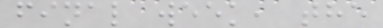final week, the
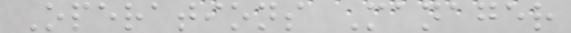Operations Manager
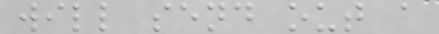will send out a
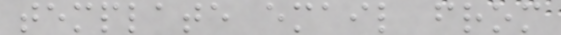template email from
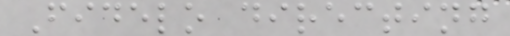Fidelo directing
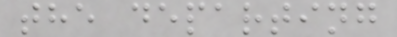the departing
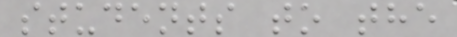students to the
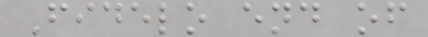Fidelo end of
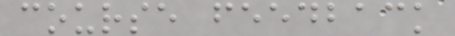course feedback
